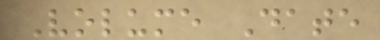Volume Date
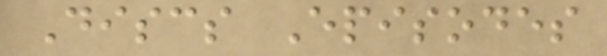Discs Episodes
